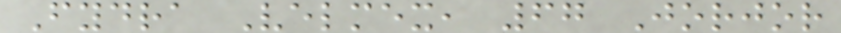Fydra Velmex, 67 Jorjor
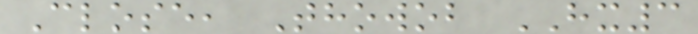Close, Thowob HX3
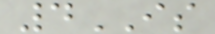4IS
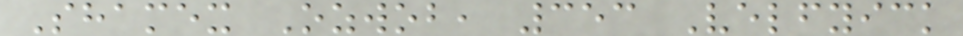Shamex Ozwob, 353 Velfyick
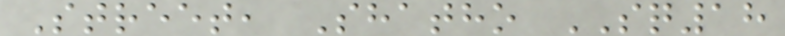Street, Shatho SQ18
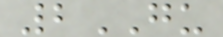2GU
